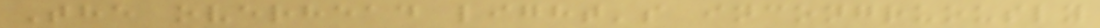The overhead light's incongruously
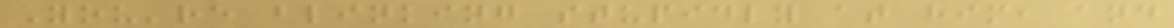You're blinking stupidly at him, and
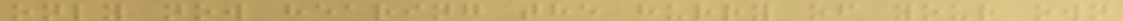only now hearing the hurry of your own
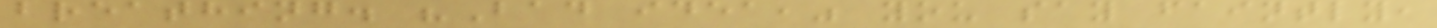breathing. "Bad idea," you say faintly,
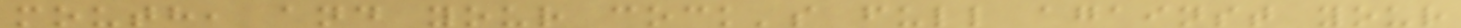mouth, and your cock's full against your
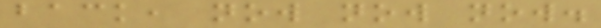back, now now now.
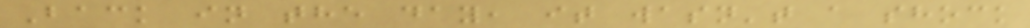Back in the day, it wasn't a shock
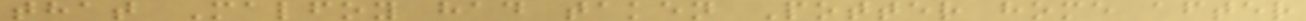that Malfoy had taken Potter home after
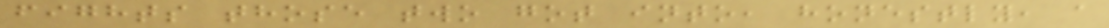fights those two got into, honestly, a
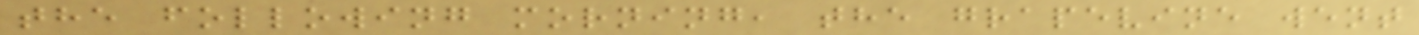the following morning, the grapevine went
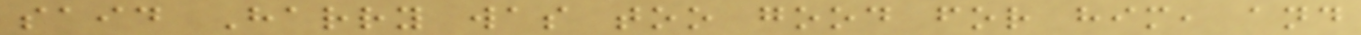said Harry was too good for him, and
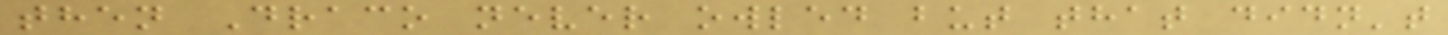then Draco never owled but that didn't
